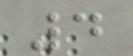4
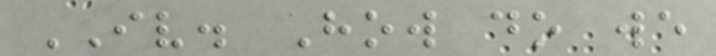IV. How do we
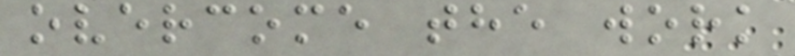overcome the work
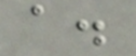a.
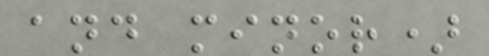and minor)
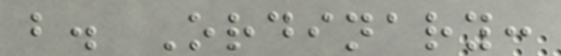b. Ordinary:
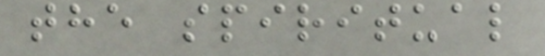the spiritual
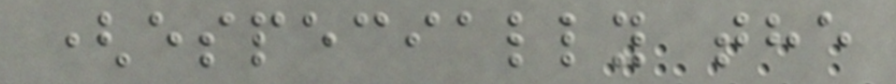(especially the
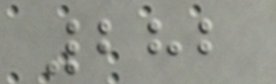282
